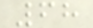68
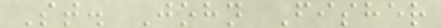St. John Fisher
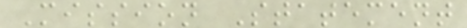Mission Statement
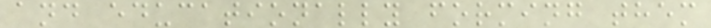and educationally forming them
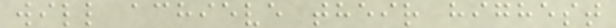will achieve their highest
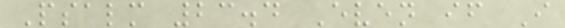Psalm 23.4 Even if I
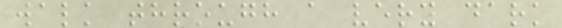walk through a very dark
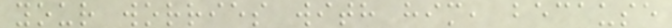your worries with him, because
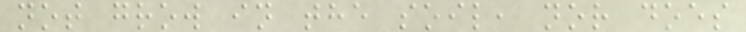not grow in the soil, nor does
